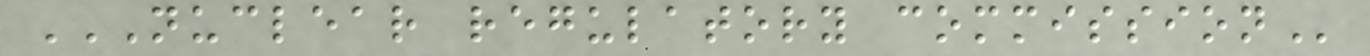NUCLEAR REGULATORY COMMISSION
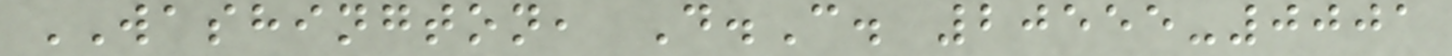WASHINGTON, D.C. 20555-0001
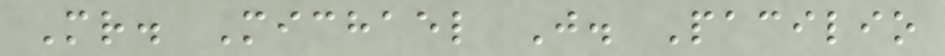Mr. Michael J. Pacilio
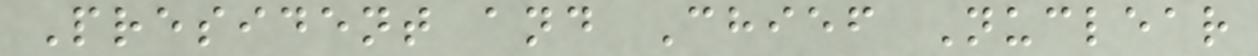President and Chief Nuclear
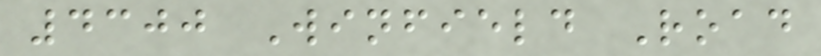4300 Winfield Road
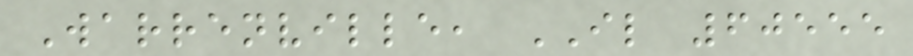Warrenville, IL 60555
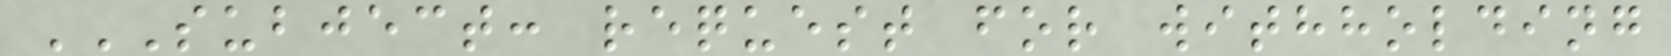SUBJECT: REQUEST FOR WITHHOLDING
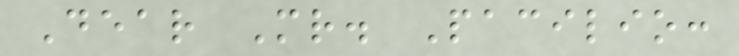Dear Mr. Pacilio:
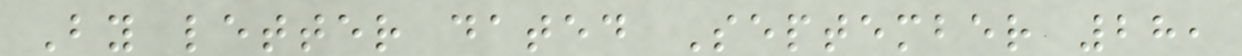By letter dated September 28,
